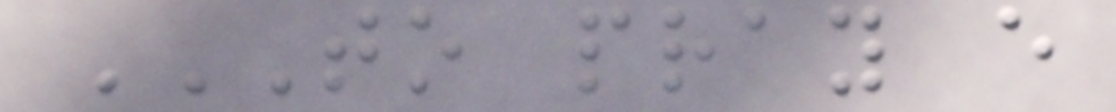TO PRAY EVERY
